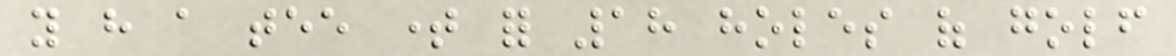you have a tee time for 18 holes of golf
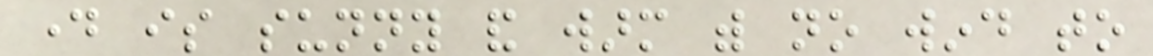day is sunny and warm with no wind to
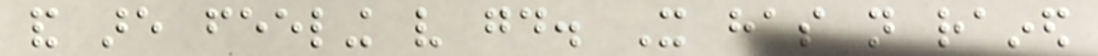and are feeling very good. It has not rained
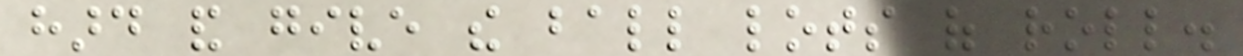hard and give the ball lots of roll.
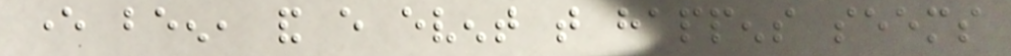ever been, and every event that happens seems
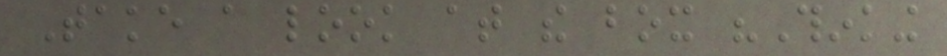Take a look at the box "Thinking
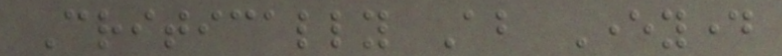Critically About Everyday
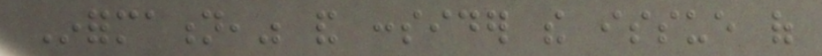Information," and consider the issue of
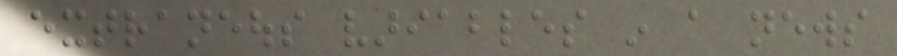extraneous variables in a news
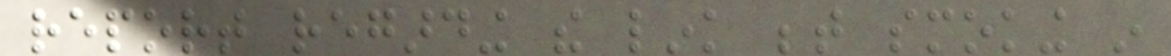report regarding the link between smoking in
